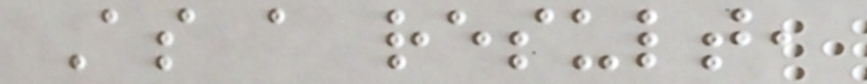As a result,
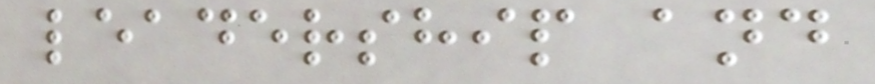leadership and
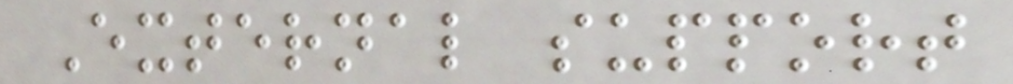External support
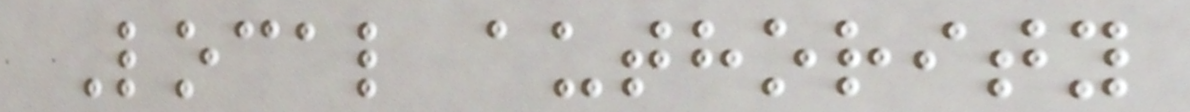Local authority
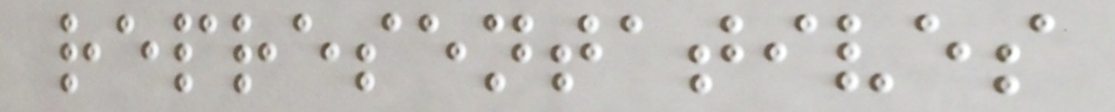representatives
